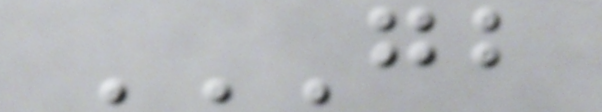GB
